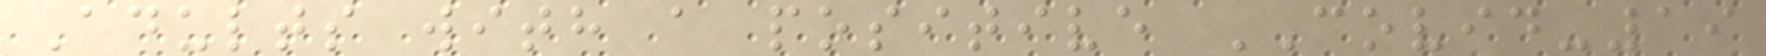Adults with a positive COVID-19
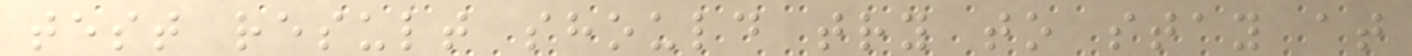test result should try to stay at
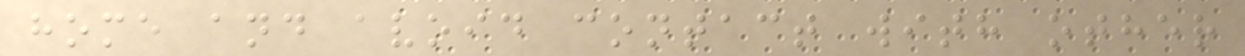home and avoid contact with other
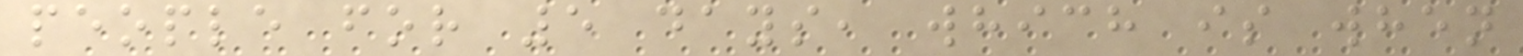people for 5 days, which is when
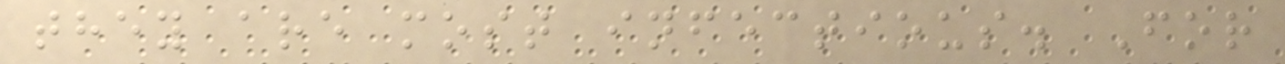they are most infectious. For
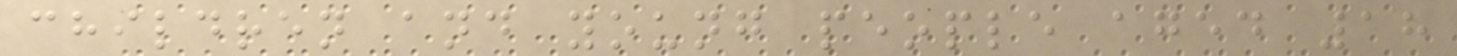children and young people aged 18
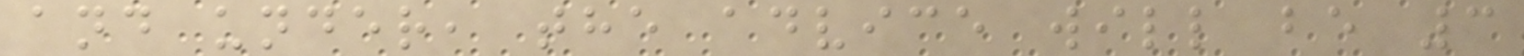and under, the advice will be 3
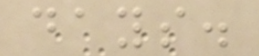days.
